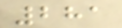281
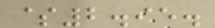$2.95.
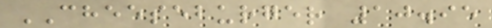CHEESEBURGER 10.95
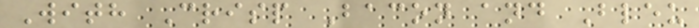With Crisp Bacon and Bleu
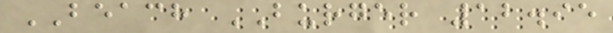BEACH BURGER 12.95
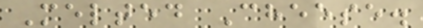Melted Cheese.
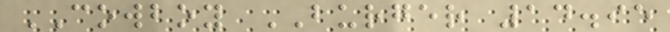COWBOY BURGER 14.95
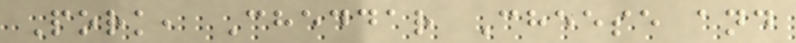Pork, Cheddar Cheese and
